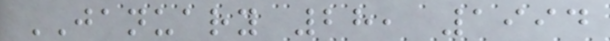JANUARY 28, 1994
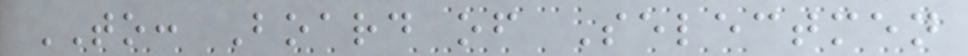TO: Board of Selectmen
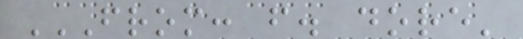FROM: F. DORE'
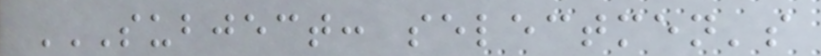SUBJECT: SELECTMEN'S
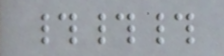###
